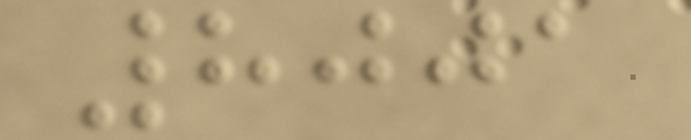8001
